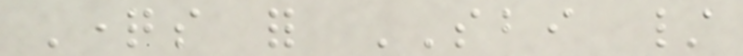Questions for SBI /
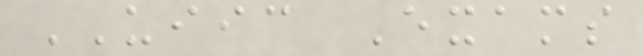UIIC Exams
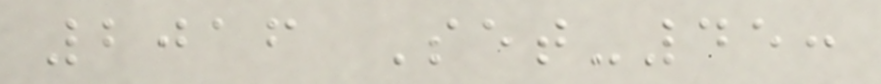2016 Set-45:
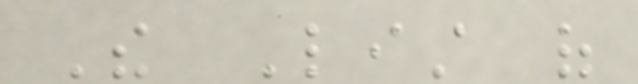The List of
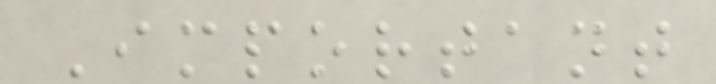Important
